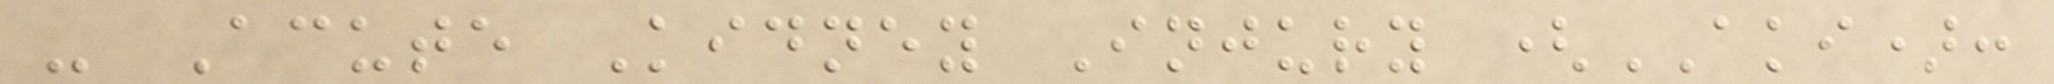- Acute Kidney Injury (AKI):
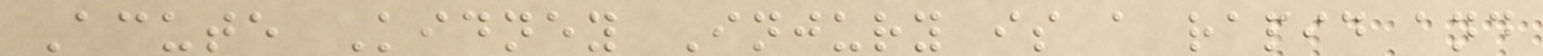Acute Kidney Injury is a rapid and
